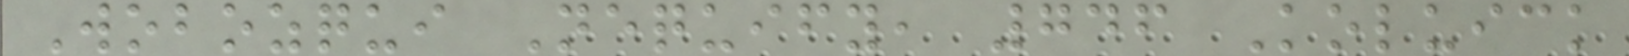Wobozqui Nequify, 746 Koluick
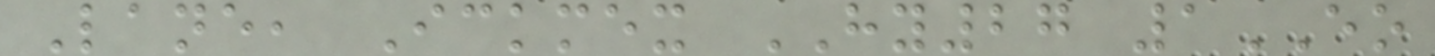Lane, Ickmex HY27 1EO
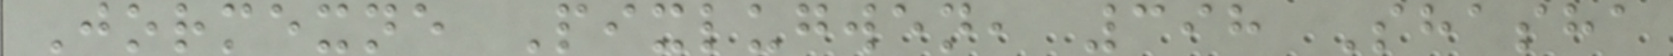Jormexne Pixlugwen, 398 Shasha
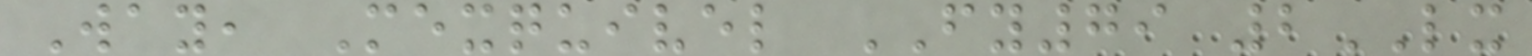Way, Mexquivel FY79 2LX
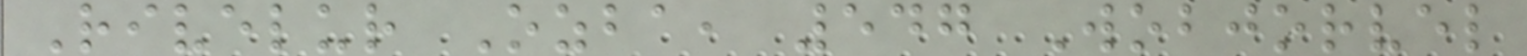Rivelur Ozba, 547 Wobjorvel
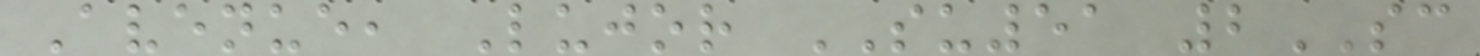Avenue, Lujor SU51 2SC
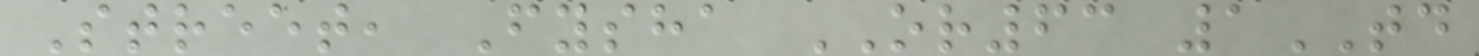Street, Fysha OR63 1TD
